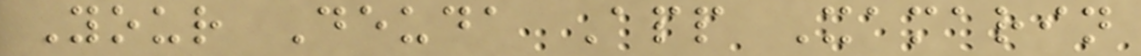Your Deuda App Xamarin
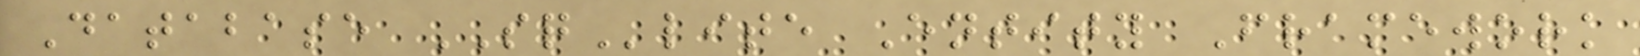Database SQlite Entity Framework
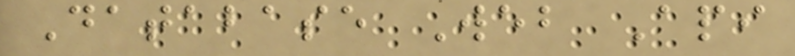Database Web Api
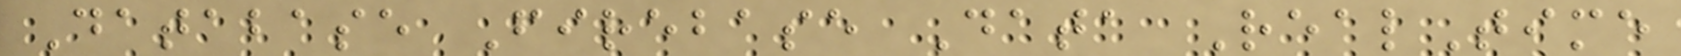Database Firebase Data RealTime
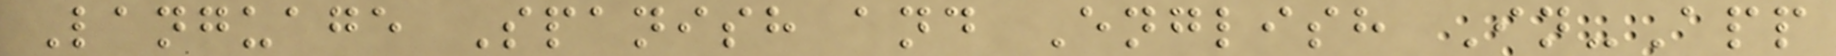Language Spanish and English In-App
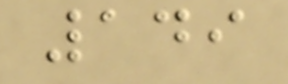149
